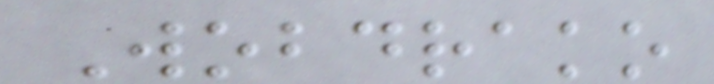Wobdrako
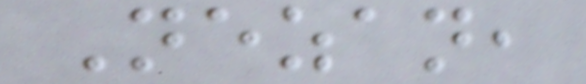Nezan,
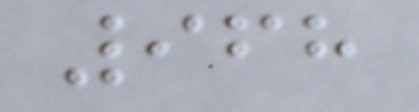968
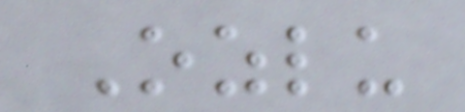Ozlu
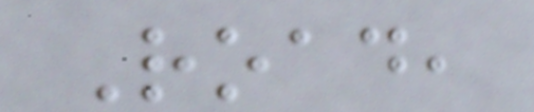Road,
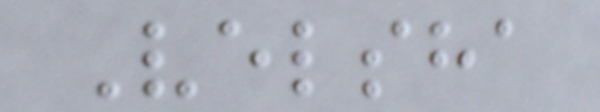Velsha
